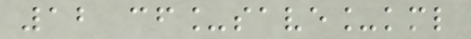12 cf_save_kml
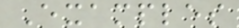Examples
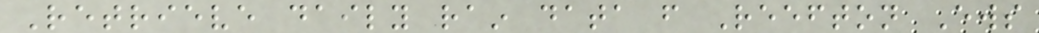Retrieve daily rain data from Reefton Ews
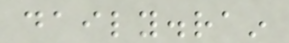daily.rain
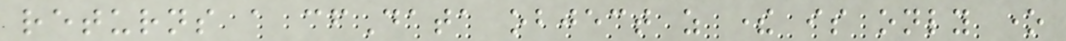returns a cfData object as there is only one
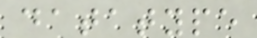datatype
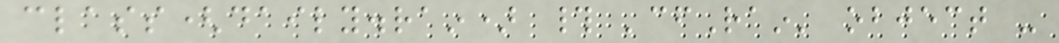class(daily.rain) # 'cfRain' object -
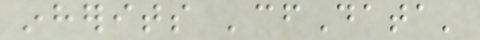inherits 'cfData'
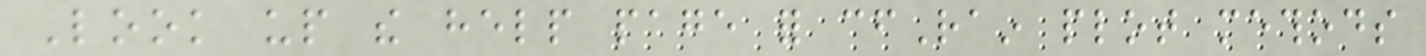Look up the help page for cfRain plot methods
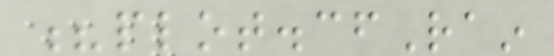?plot.cfRain
